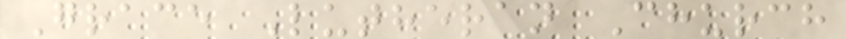Grace Lutheran Church
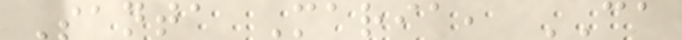Santa Maria, CA
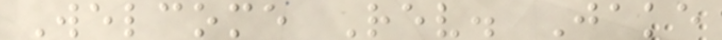Welcome Rev. Jake
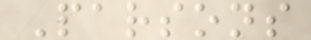Parsons
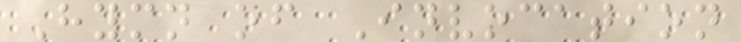Hymn of Invocation
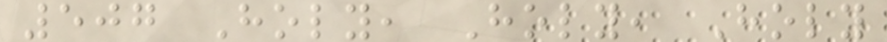507 Holy, Holy, Holy
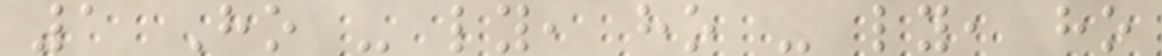1 Ho - ly, ho - ly, ho
